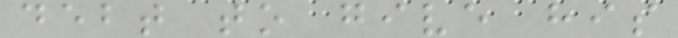debt to give his
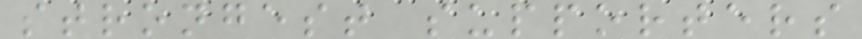strongest supporters
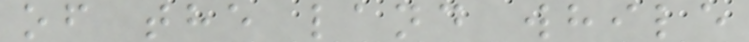of the land while
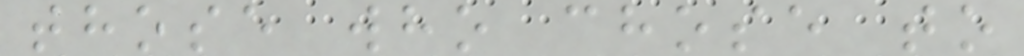those who chose to
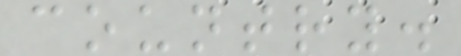country.
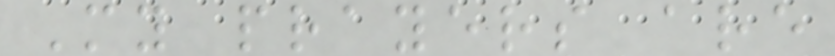My prayers are
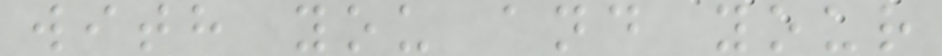with you and your
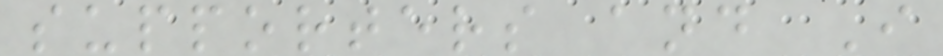supporters and I
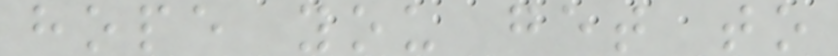hope you get to
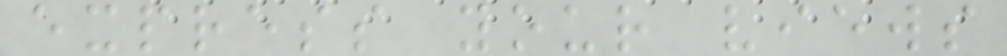express your views
